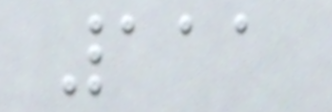111
